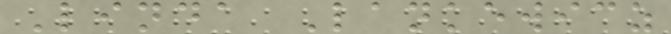Linda Lankewicz
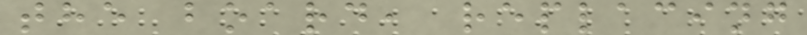the board, replacing
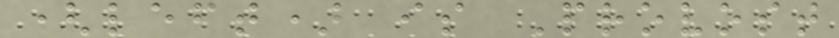(left) is Provost
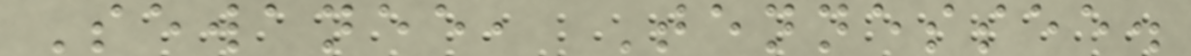Sewanee, Tennessee.
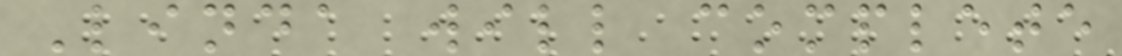Linda will complete
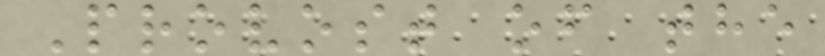Provost of the
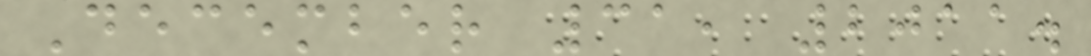December 31, 2011.
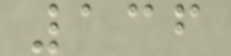136
